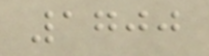1700
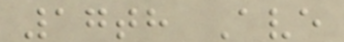17th Ave
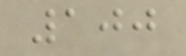100
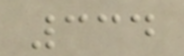334
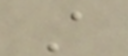A
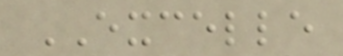EXCELLE
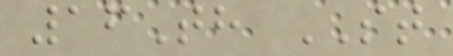16Th ST
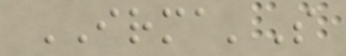IRMA'S
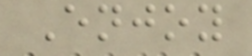Enjoy
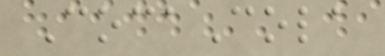CocaCola
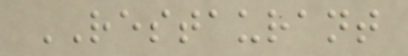RESTAURANT
